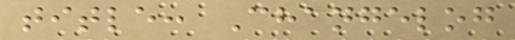title: Changelog
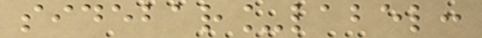sidebar_label:
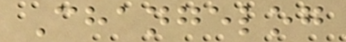Changelog
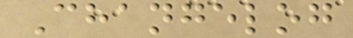Changelog
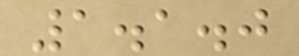1.1.0
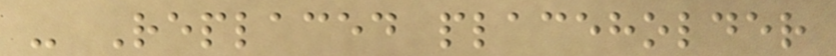- Replaced placeholder
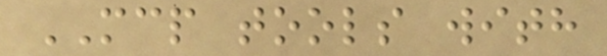MCP tools with
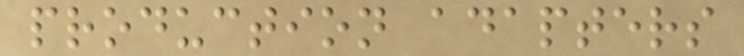production adapters
